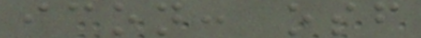icon: osf
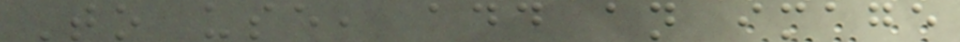To use, add an image
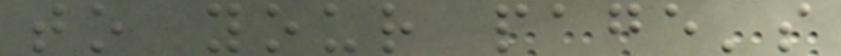to your page's
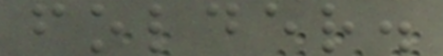folder.
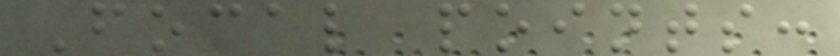Focal points:
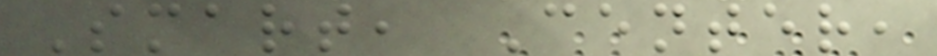Smart, Center,
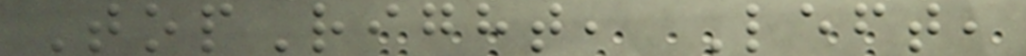TopRight, Left,
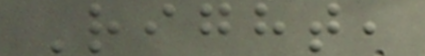Right,
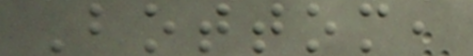Bottom,
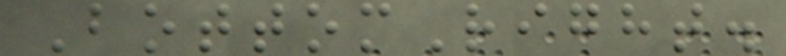BottomRight.
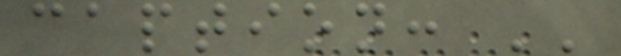caption: ''
